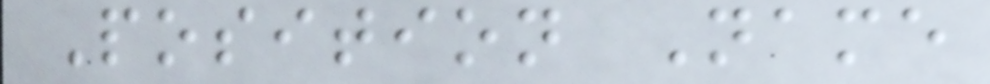Position Name
